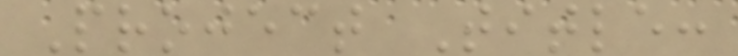Project Title:
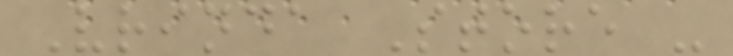Vrinda Store -
